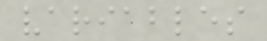variables
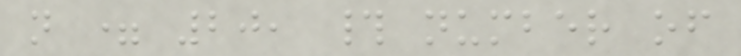n = 20, # number of
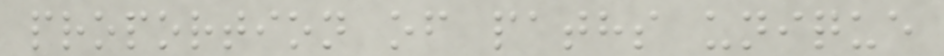proportion of paths unique
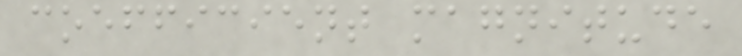coefficient magnitude
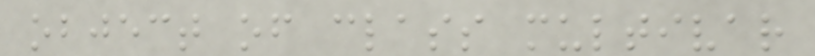object of class multivar
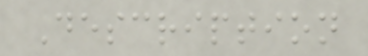Description
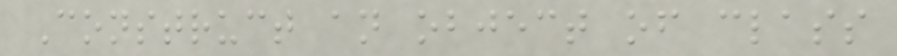Construct an object of class
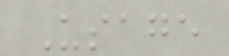Usage
